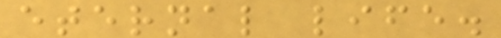eternal life.
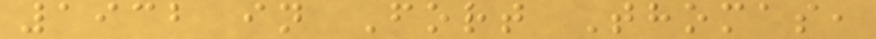1932 in Fort Thomas,
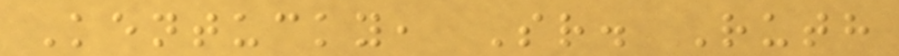Kentucky, Sr. Ruth
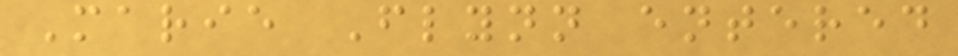Marie Flynn entered
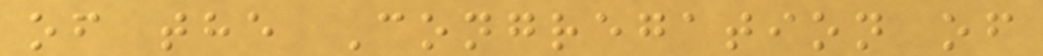of the Congregation of
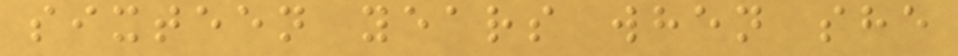sixteen years when she
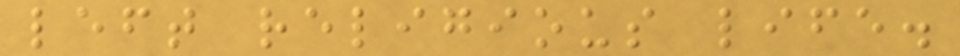left religious life.
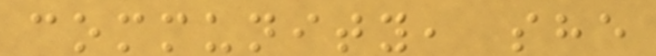community, she
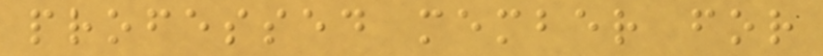professed member for
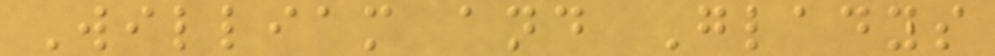William and Gladys
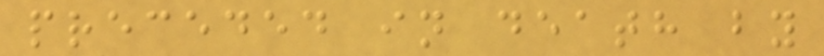preceded in death by
